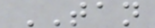TAN
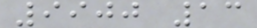9900 13
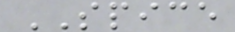SPICE
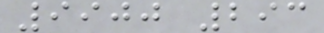9900 293
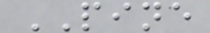PINE
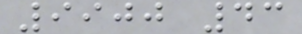9900 43
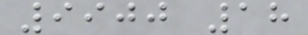9900 18
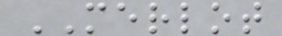MERLOT
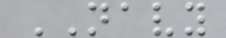NAVY
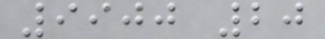9900 20
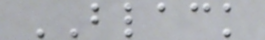BLACK
